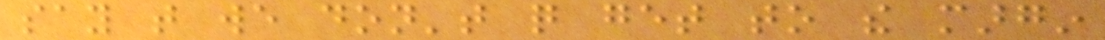say that we don't quite get to the margin
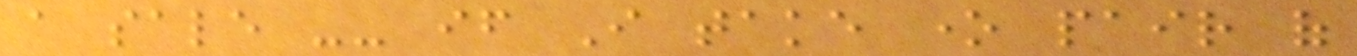a sale -- if I take one pair of
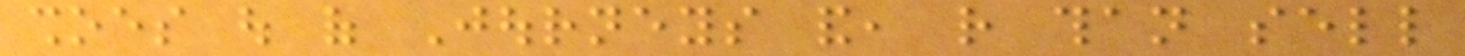shoes out of Journeys and, rather than sell
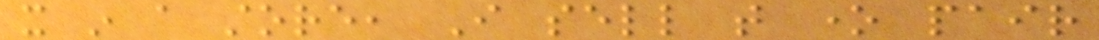it in a store, I sell that one pair
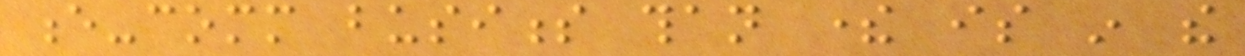e-comm business than there is in the
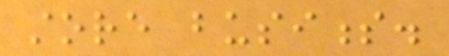store business.
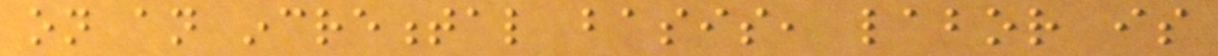on an incremental basis, labor is
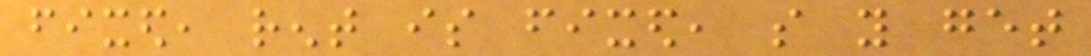fixed, rent is fixed, so you get
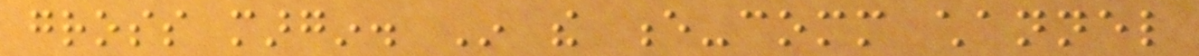gross margin. In the e-comm channel
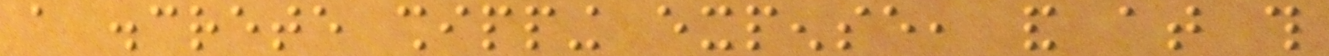a discrete shipping expense, and at this
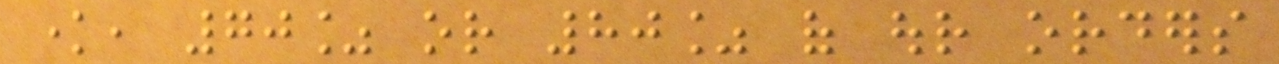know, 70% or 80% of our orders
